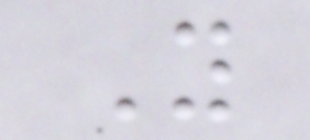Y
